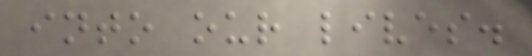into our lives.
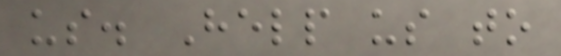us. Help us to
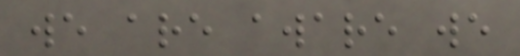we are aware we
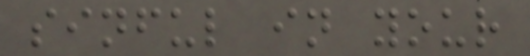sinful in your
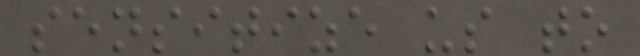sensitize us to
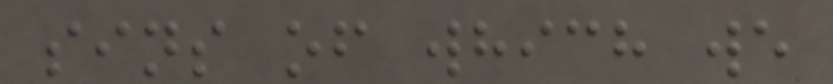sins of which we
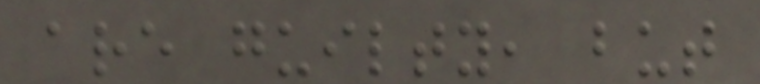are guilty, but
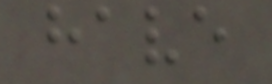have
